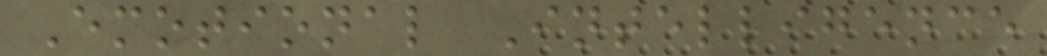Emotional Intelligence
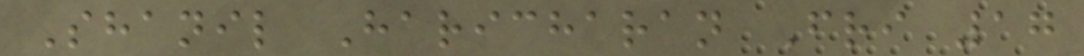Shanil Haricharan Fri 17
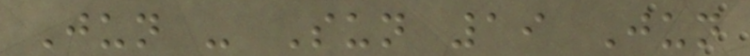Jun - Sun 19 Jun
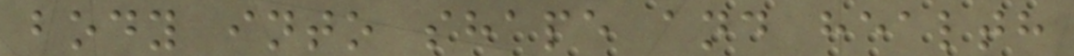body into shape and health
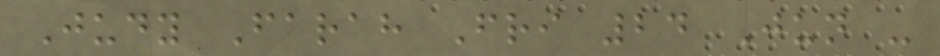Judy Farah Fri 24 Jun -
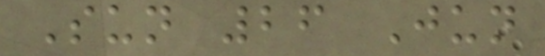Sun 26 Jun
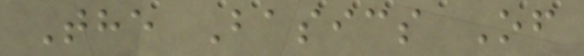The Basics Of
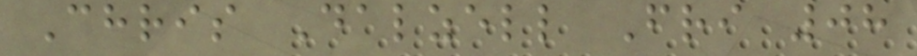Chris Dalzell Fri 08
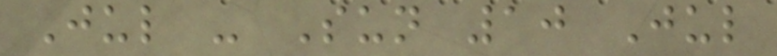Jul - Sun 10 Jul
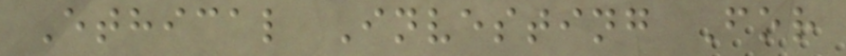Ethical Investing For
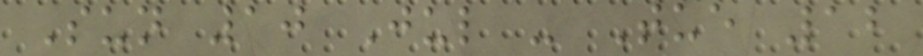Sun 10 Jul - Tue 12
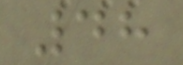48
